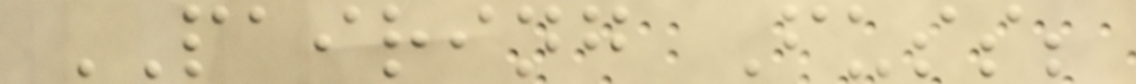PAIRING Fuss;
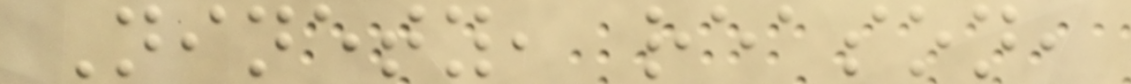Ninety, reason,
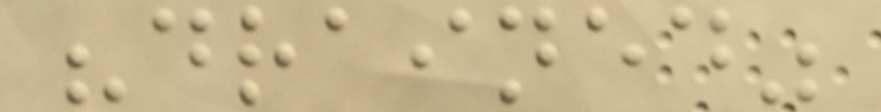"drained"
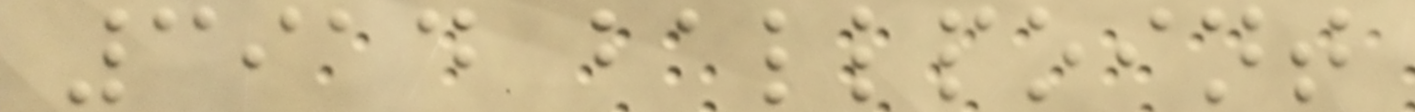3914 ballpoint
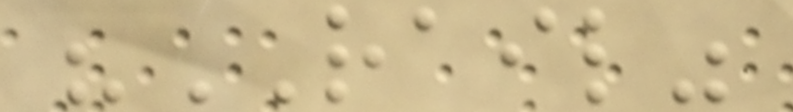"RAIL"
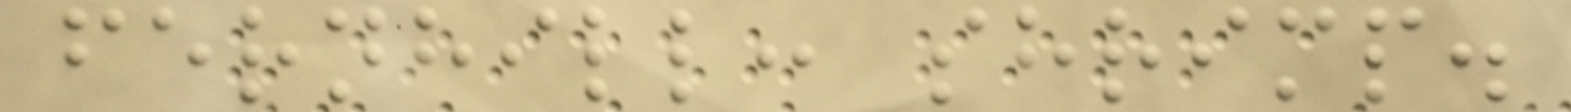fernhill: shrimp.
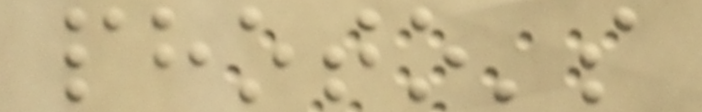photo's
